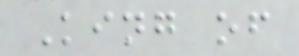King of
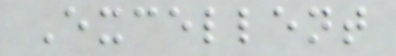Excellent
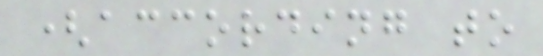(according to
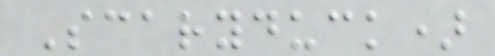Scaryduck)
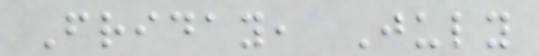Friday, July
